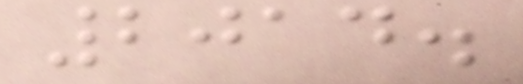2014.
